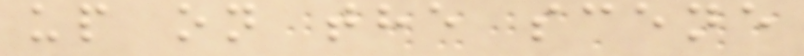up on the scene
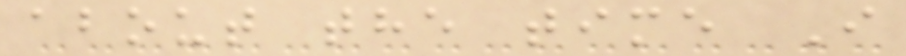about the time I
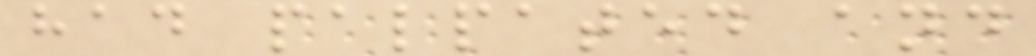had palpated and
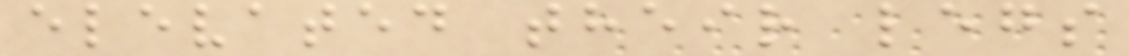elevated their legs
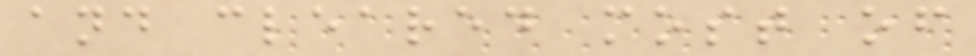and cleared most of
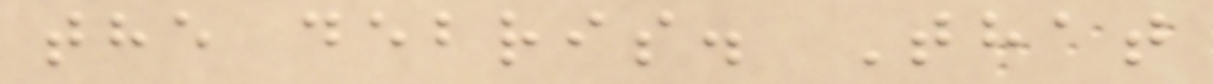the debris. That
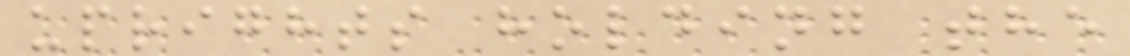uprights holding the
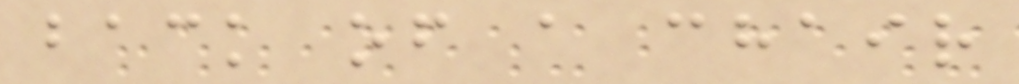back of a chair
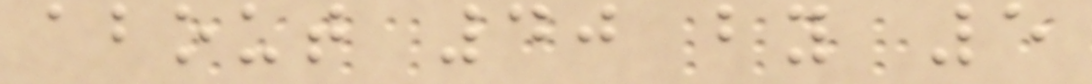about 40 by 5
